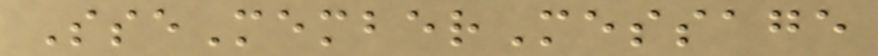SseMemberMessage
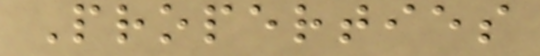Properties
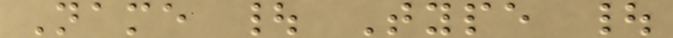Name | Type |
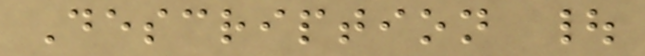Description |
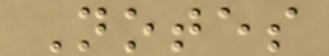Notes
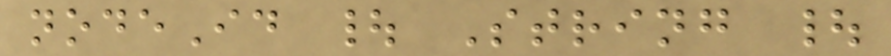nodeId | String |
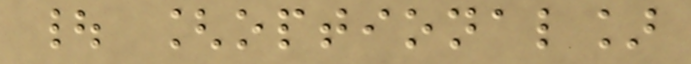| [optional]
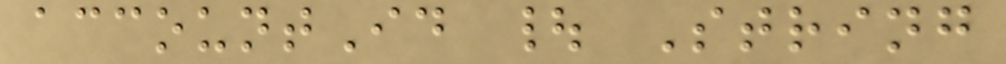accountId | String
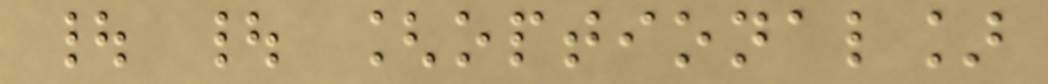| | [optional]
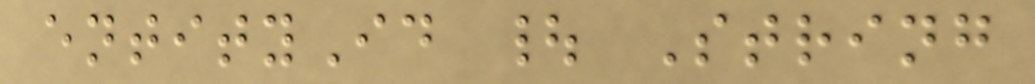entityId | String
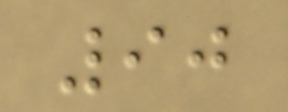90
